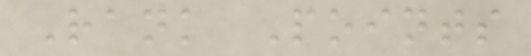Rank Points
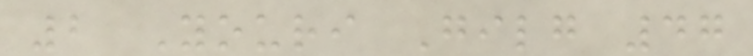2 Youri Gilg 47
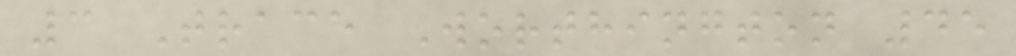3 Trace Worthington 45
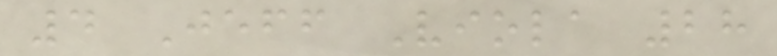4 Jeff Viola 28
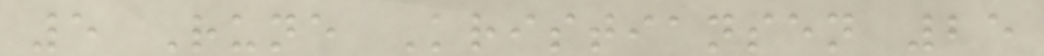5 Rune Kristiansen 25
